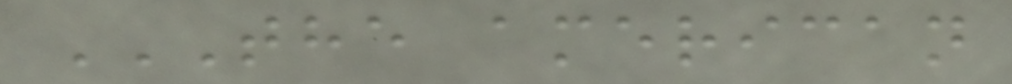THE AMERICAN
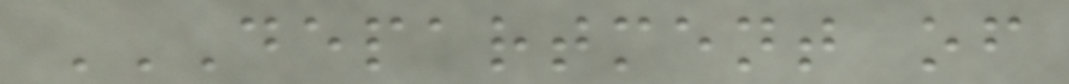DEPARTMENT OF
